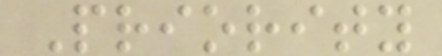Priority
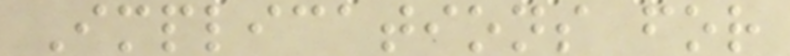Implications for
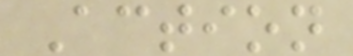Action
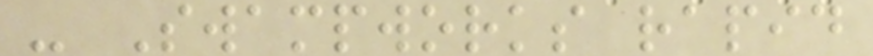- Swampworks rapid
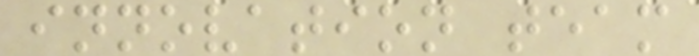innovation team
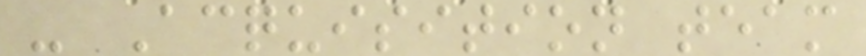- Acquisition team
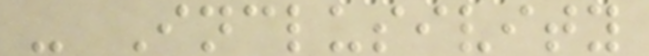- Inclusivity
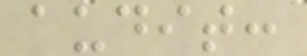audit:
